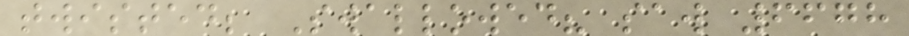twisted; Swallowed? saw 6678
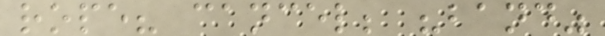rope? cancel; "band"
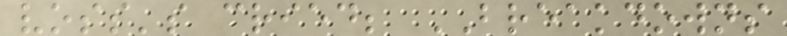voss's cried; BREAKDOWNS
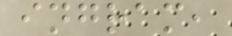ingram,
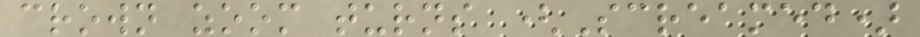crown zoom turns (Screamed)
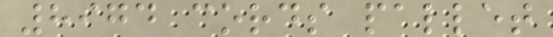8974 cords pallet
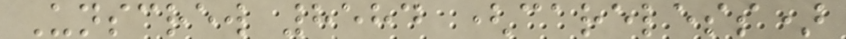Unscrew 8584 (careless)
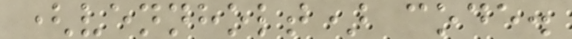(vennholt) code.
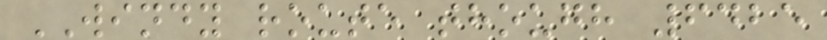WINDY route though 6425
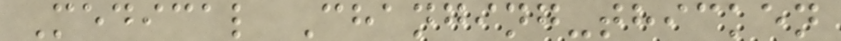Medical Changing-thicken
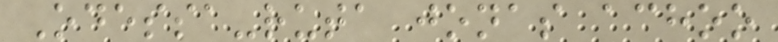Odessa-ruta jonas achoo
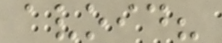avoid?
